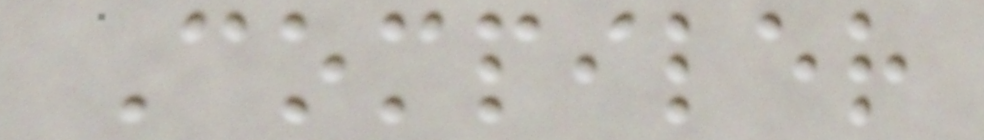Compiler
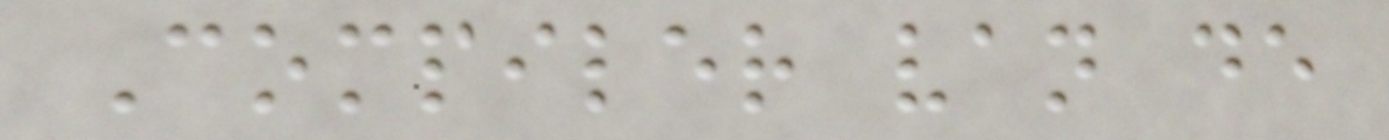Compiler van de
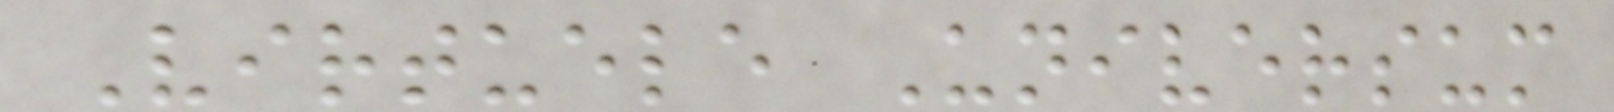Virtuele Universum
